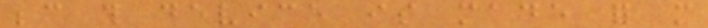because this device is made for more
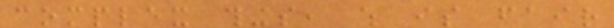complex things, which is fair
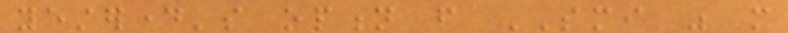yesterday's option from SMI was more
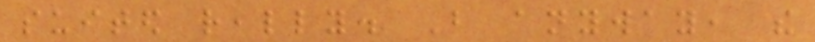suited really. But anyway, the
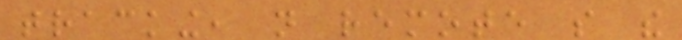tracking, not remote so the
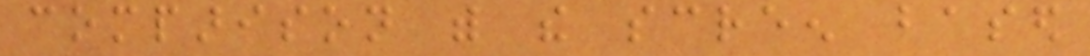comparison with the screen based
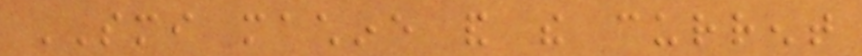SMI machine and the current
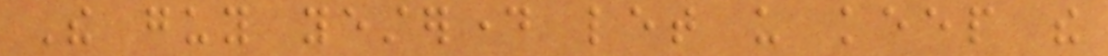The guy yesterday let us keep the
